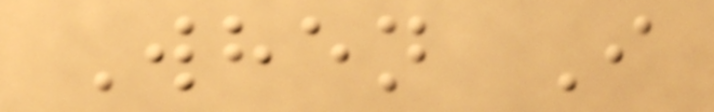When I
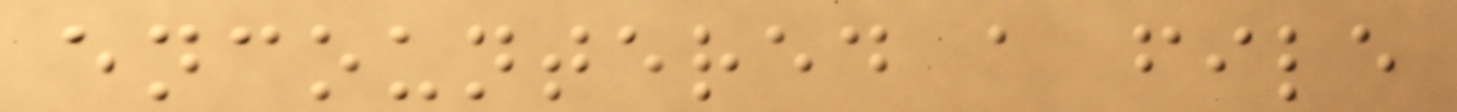encountered a file
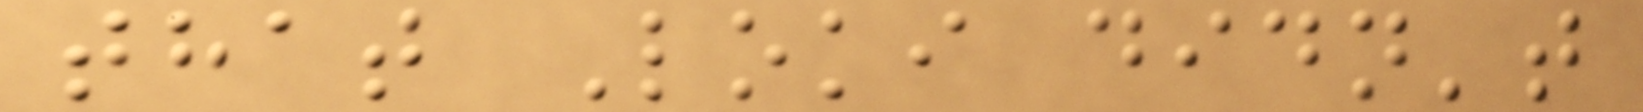that Loki didn't
